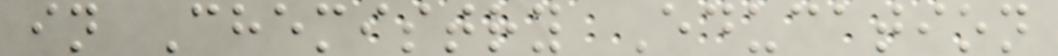in Chemistry Education
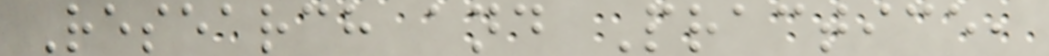Research and Practice,
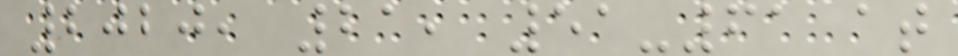2020, 21, 51-61 at
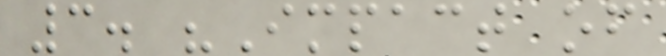3. "Impact of
